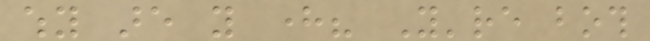why are you here? You're both
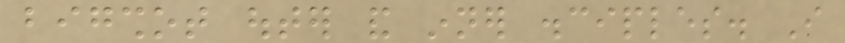bigshot outer and inner disciples. I
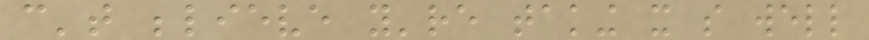can't believe you're taking it so well
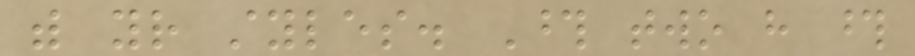with your styles. Those two have those
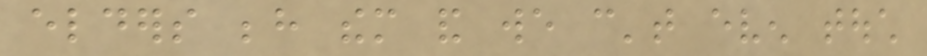elders behind them and we can't even touch
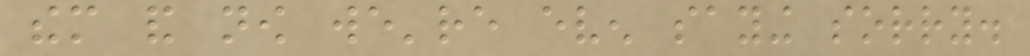them and now we're even saying sorry.
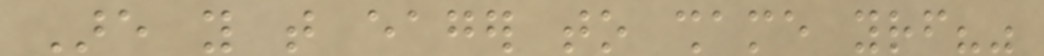Are you that eager to shame yourself?"
